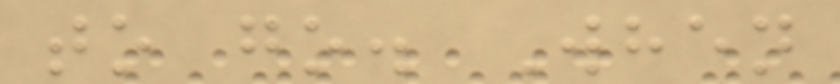to go. When
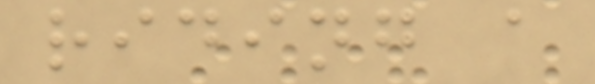riding a
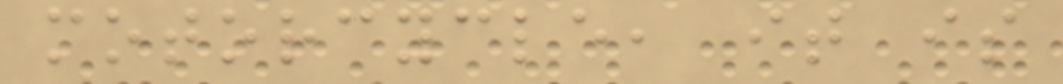motorcycle, it is
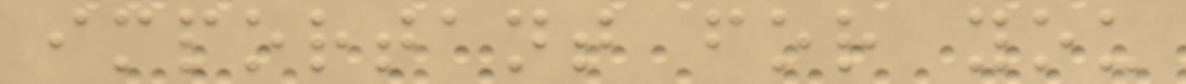important for you
